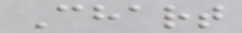Chart
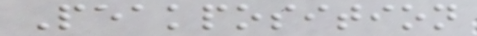Peakposition
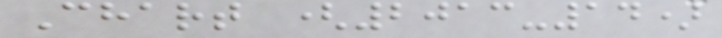Chart (2013-14)
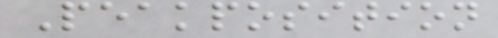Peakposition
